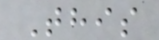This
